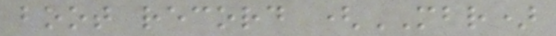boot record (MBR)
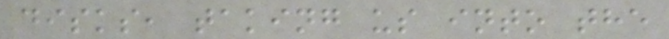disks, taking us into the
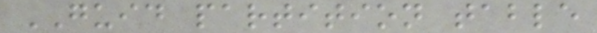GUID partition table
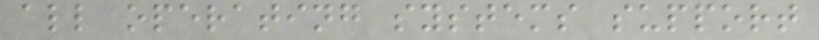all operating systems support
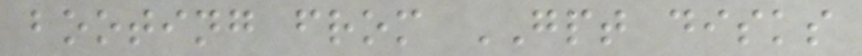booting from GPT disks
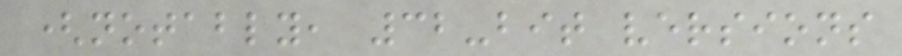(notably, 32-bit versions
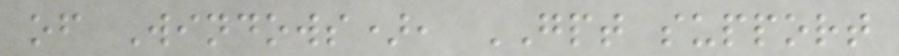of Windows), GPT support
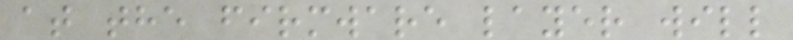at the firmware layer will
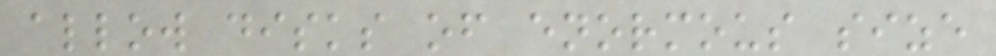allow disks of enormous size
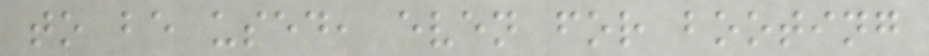to be used, even for booting
